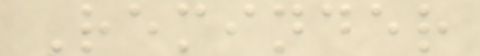Reminder
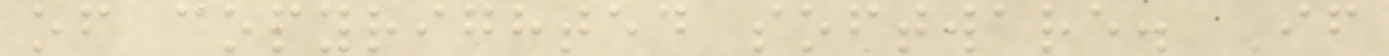of copyrighted software. If
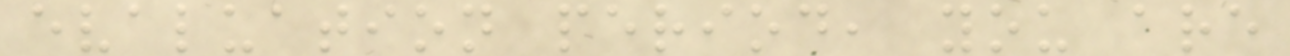evaluation period, you are
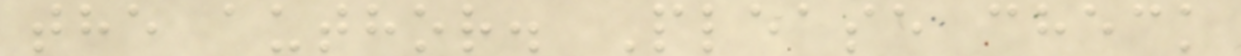the author. Please check
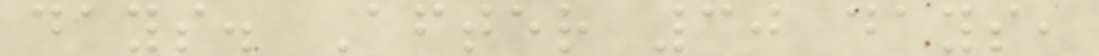days. After 30 days,
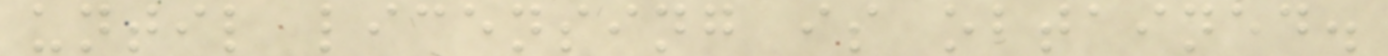until licensing is obtained.
